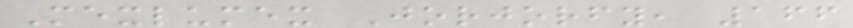Mexlumex Jorjorfy, 166
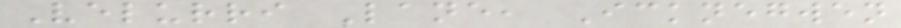Velurri Lane, Icknegwen
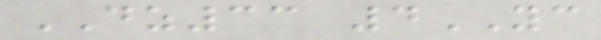DZ33 4YC
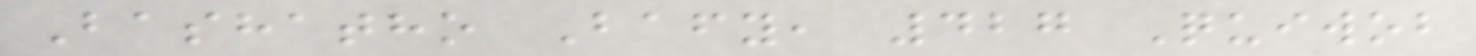Bashatho Bafy, 427 Quiwob
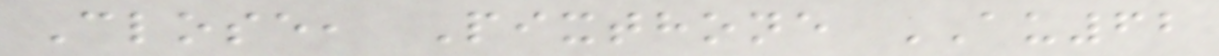Close, Pixthone AU62
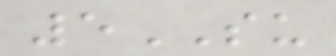5SU
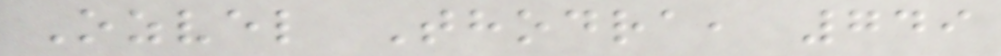Ozvel Thodra, 749
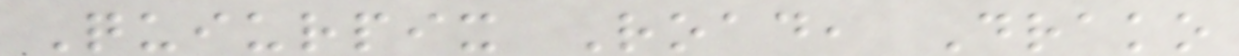Quiurpix Road, Drako
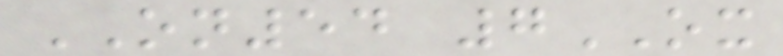ON54 7OX
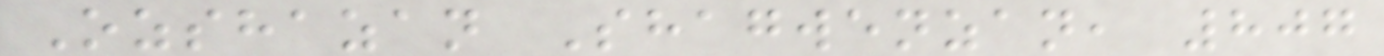Ozshazan Shagwenzan, 807
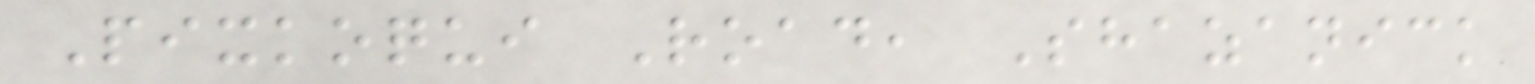Pixkoqui Road, Shazanick
